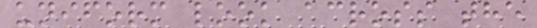uniform look across the
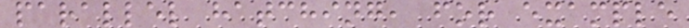parallel hatching, for example
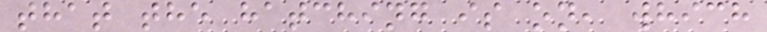that the hatching is on, which
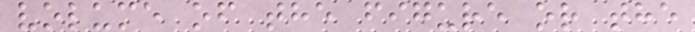volume of the figure or the
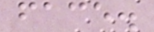face.
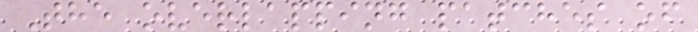The overlapping patches of
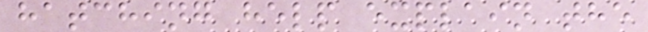hatching help explain the
